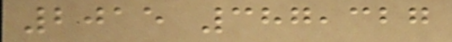2015 387,327
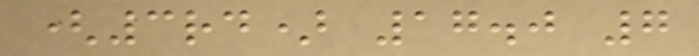(3rd) 17.0 7
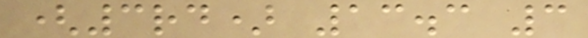(3rd) 13.3 3
